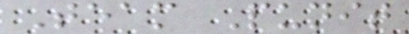Team Punit
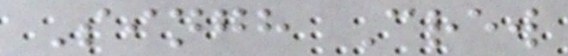Singh Crew
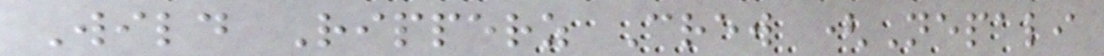Wild Ripperz Crew (Nepali
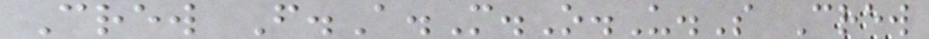Crew F.A.M.O.U.S Crew
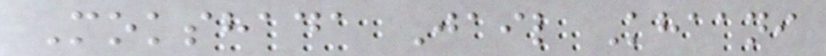Mokshada Jail Khaani
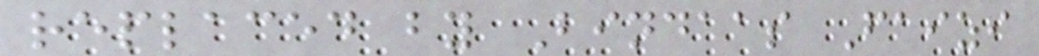replaced by Bindaas Faizi
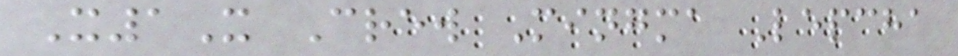X1X Crew Mingma Lepcha
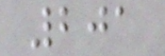201
